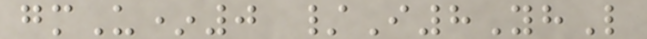gmU*0 /I8YhL
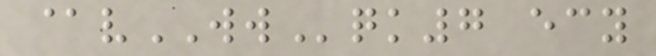@vWWqk7 ecy
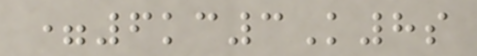=6kc3K8s
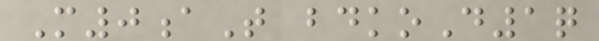M0aT bdkoD1q
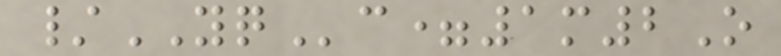/YQc=1m2O
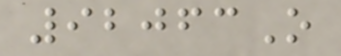92063O
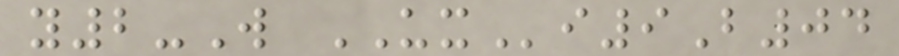y2-W UXi9B04
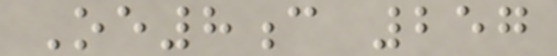Oe8c 257
